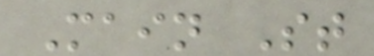Main St
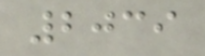2039
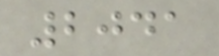2041
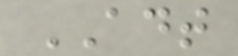ADT
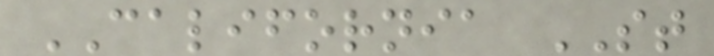CALIFORNIA ST
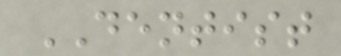DENTIST
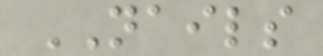NAILS
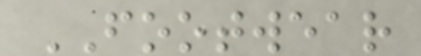FOOTWEAR
